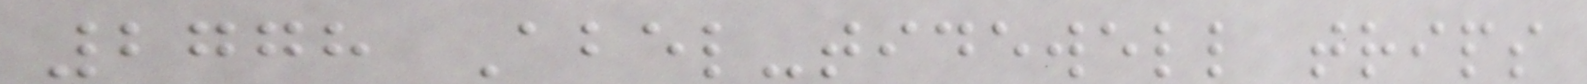2778 Abel-tidewell trips
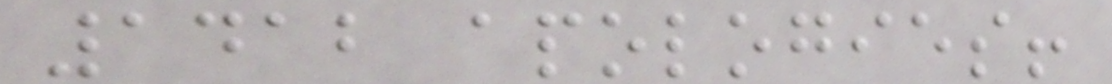1412 apologies!
